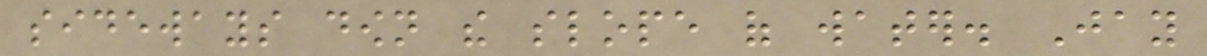sideways down the slope of water. Jay
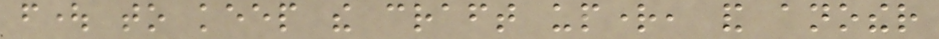fought to keep the craft upright, and another
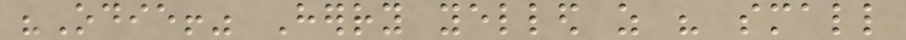"Odie!" Herry yelled as his small
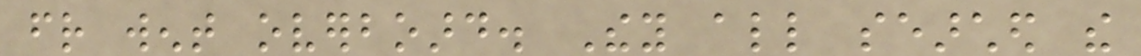friend went overboard. They all searched the
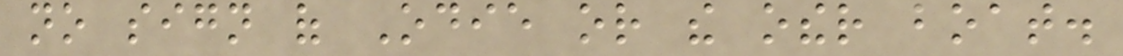no sign of Odie or the other boat.
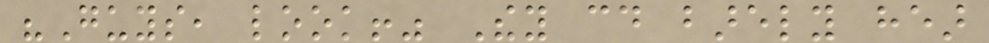"Guys, look!" They could barely hear
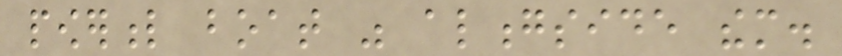powerful boat was alongside them.
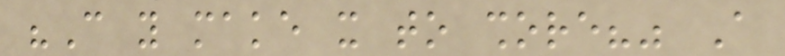"Can you make it to shore?" A
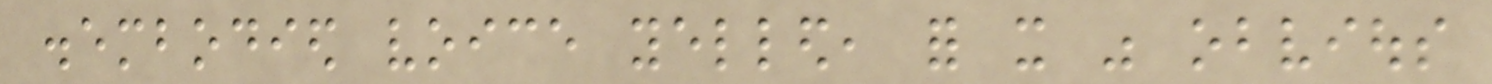disembodied voice yelled, for it was obvious
